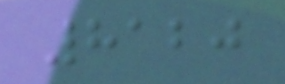8120
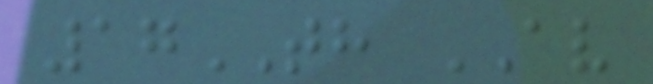17TH AV
